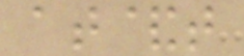at&t
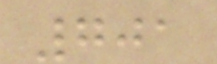701
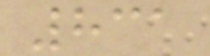831
